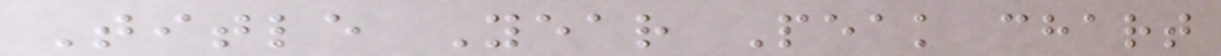Title Year Peak chart
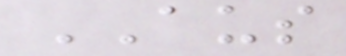AUS
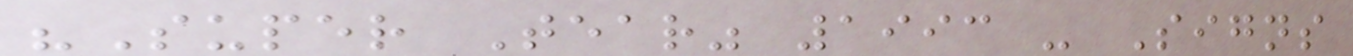"Super Tear" 1993 - Signs
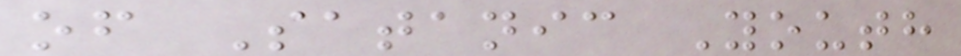of Satanic Youth
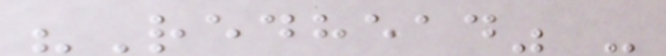"Redhead" -
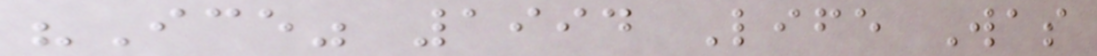"Ice" 1994 Life Was
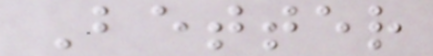Better
